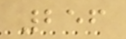256
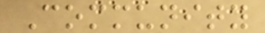Community
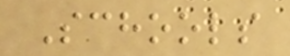Schools
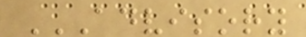ADVISORY
